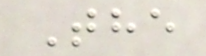The
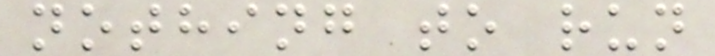nothing to run
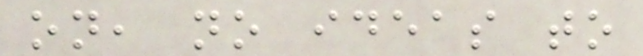on, no ideas to
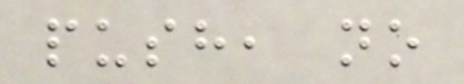push, no
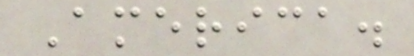America.
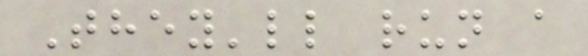They'll run a
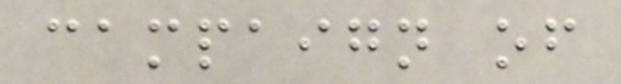campaign of
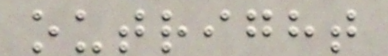outright
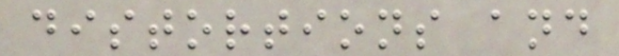distortions and
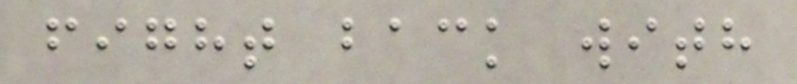fight back with
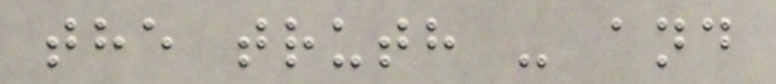the truth - and
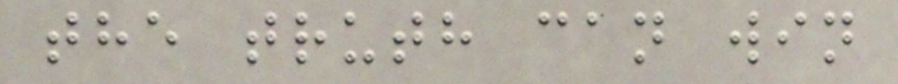the truth can win
